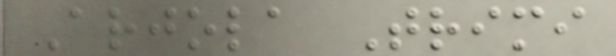Arjola Trimi
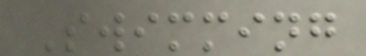Swimming
